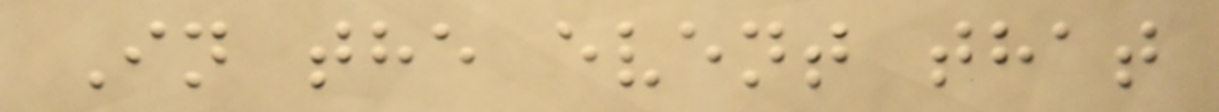In the event that
